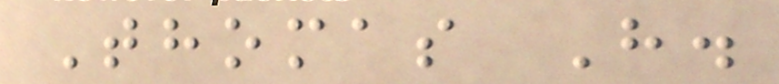Thomas H.
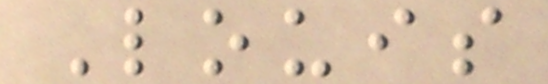Louis
